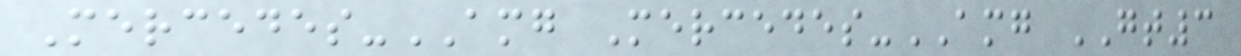Mercedes-AMG Mercedes-AMG GT3
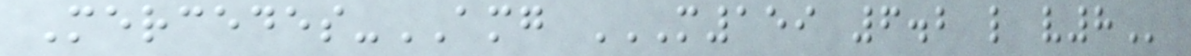Mercedes-AMG M159 6.2 L V8
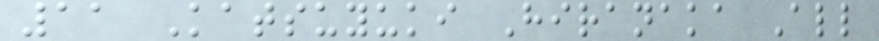11 Katsuyuki Hiranaka All
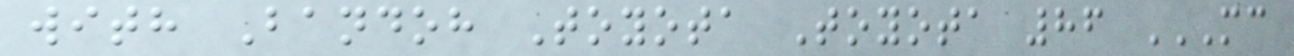with Bandoh Toyota Toyota 86 MC
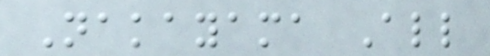Nakayama All
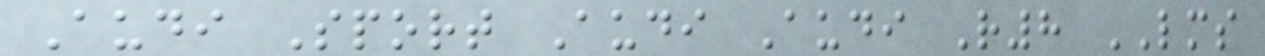Audi Sport Audi Audi R8 LMS
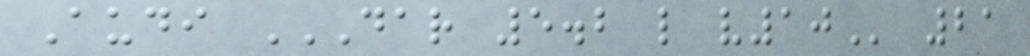Audi DAR 5.2 L V10 21
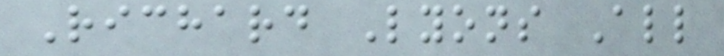Richard Lyons All
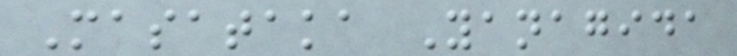Masataka Yanagida
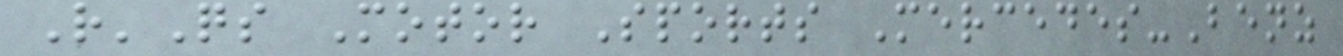R'Qs Motor Sports Mercedes-Benz
